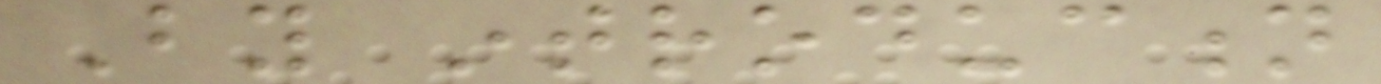By introduction
